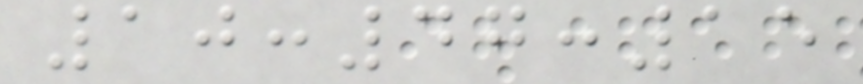10:47:15
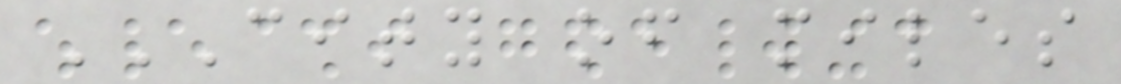CITY OF MILES
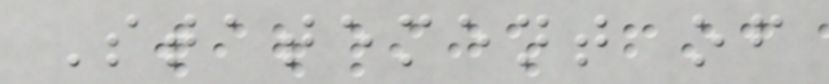Statement of
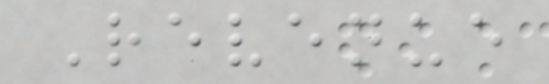Revenue
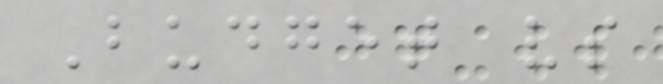Budget vs
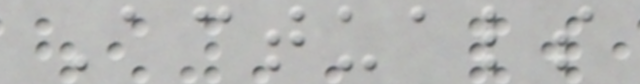Actuals
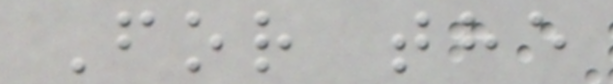For the
